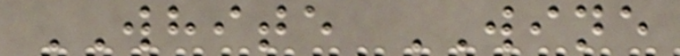WHITE WINE
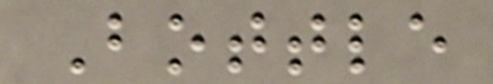Bottle
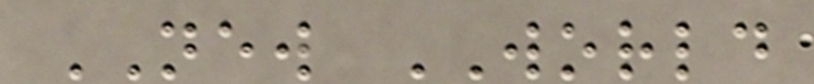NEW WORLD
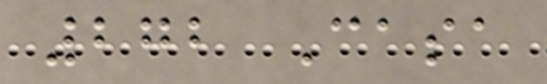272 Casa
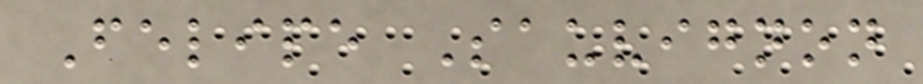Felipe Sauvignon
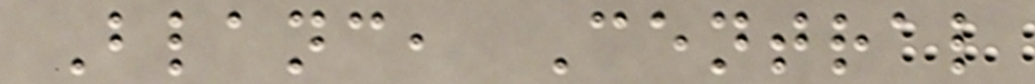Blanc, Central
